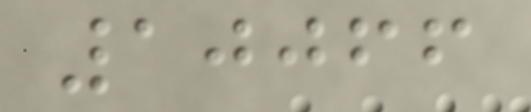10066
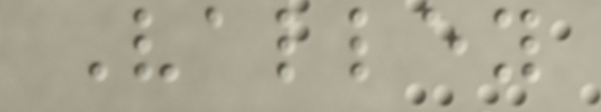Valley
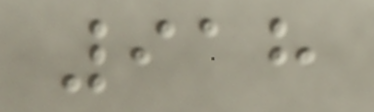918
